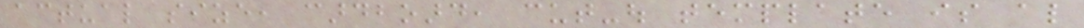actual size, cardboard, cut-out template is also
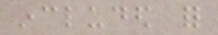included for
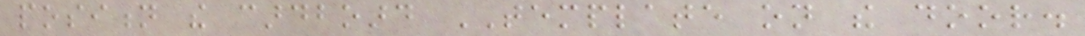position the cardboard TEMPLATE on the door.
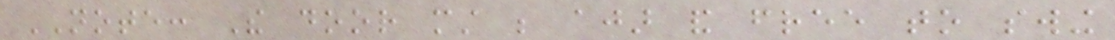NOTE: The door must be ajar and free to swing
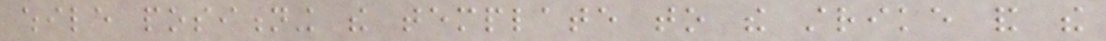while positioning the template to the strike and the
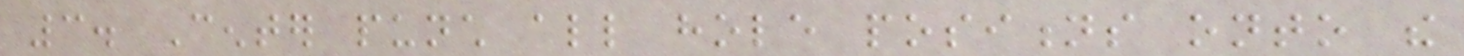3. Center punch all hole positions onto the
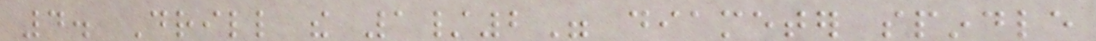4. Drill the 1/2" diameter spindle
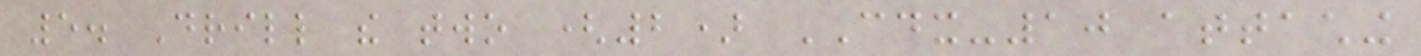5. Drill the two (2) CDX-10 attaching
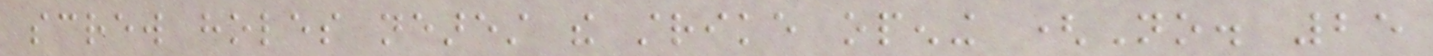screw holes nearest the strike opening (No. 25
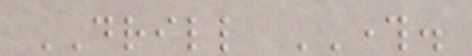DRILL THROUGH.
